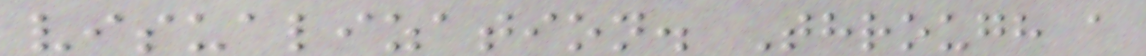visualization. Through a
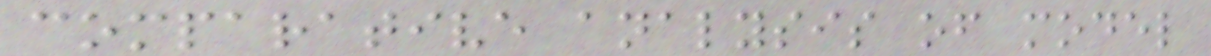comparative analysis of model
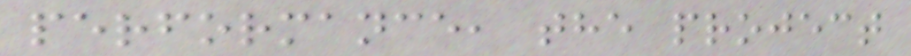performance, the project
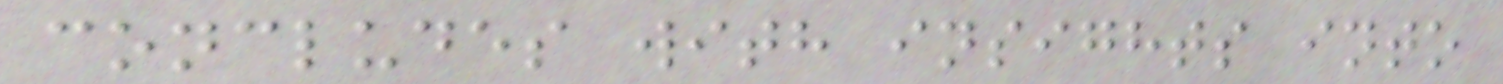concludes with insights into
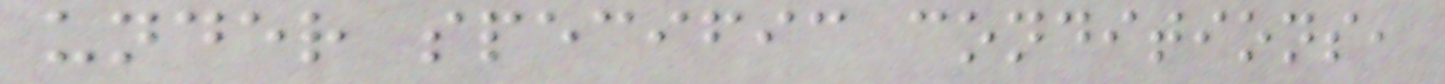under specific conditions,
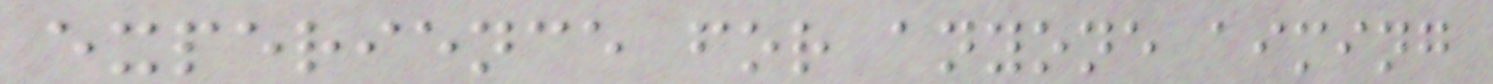experience for anyone aiming
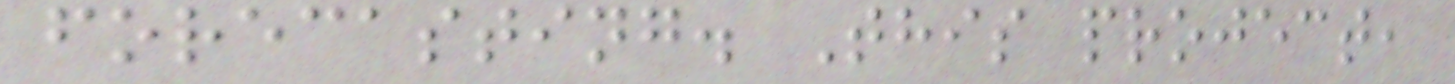forecasting. This project,
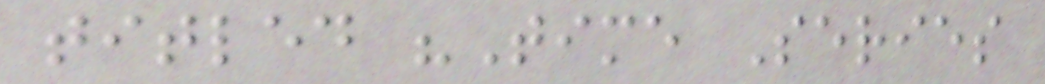titled "Time Series
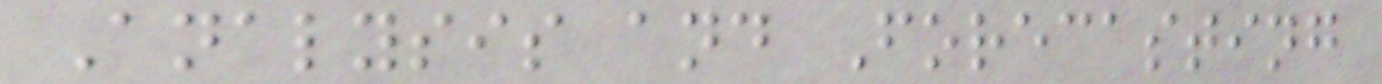Analysis and Forecasting
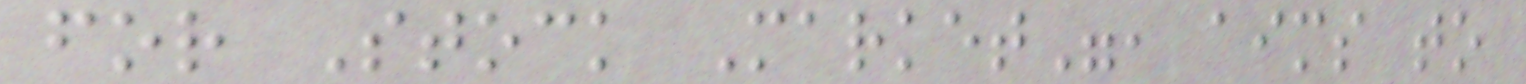for Stock Market", aims to
